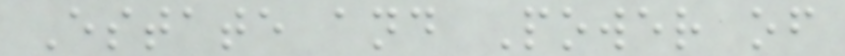Estate and Power of
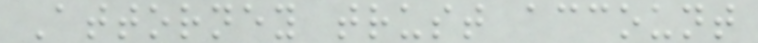Attorney trust account
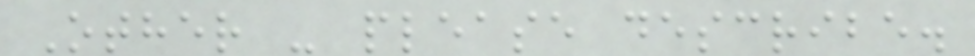Other - please describe.
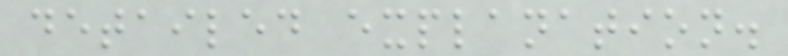detailed explanation.
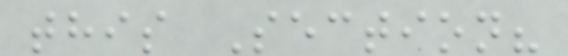this Section?
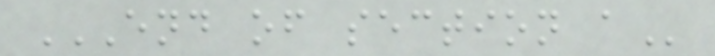END OF SECTION A
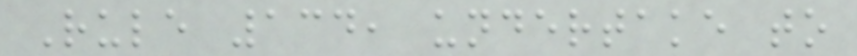Rule 134, undertake to
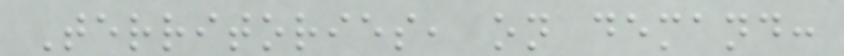Territories, on demand:
